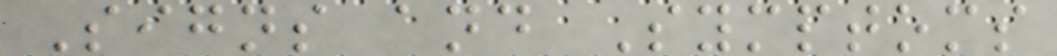Signs and Symptoms
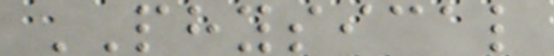PHYSICAL
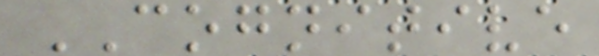COGNITIVE
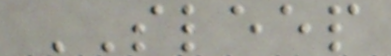SLEEP
